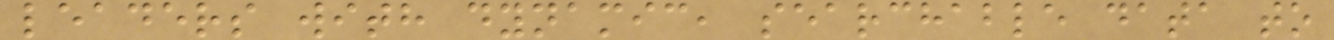leaders with dynamic, searchable data to
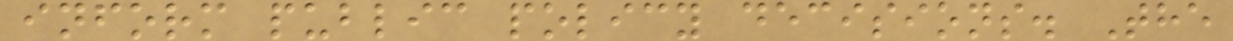inform public policy decisions. The
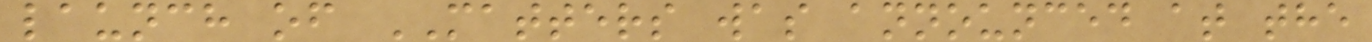launch of MATTERS was announced at the
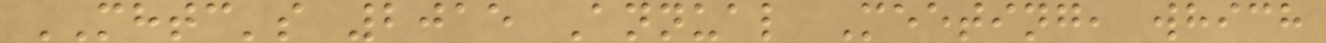MHTC's 2015 Annual Meeting, which
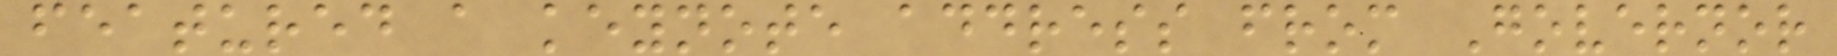featured a keynote address from Governor
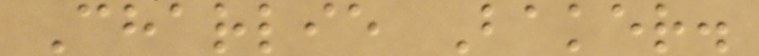Charlie Baker.
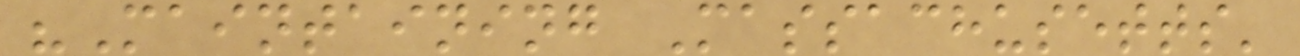"Maintaining Massachusetts'
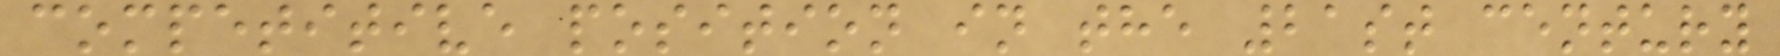competitive position in the 21st century
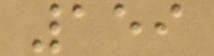159
